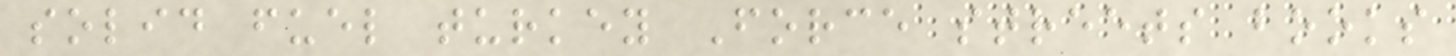solid fuel turkey Force streets books
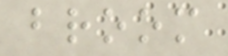broom
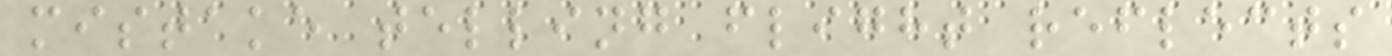mistake telling flight reflects
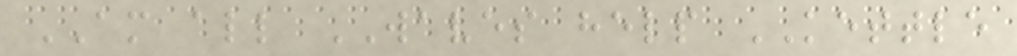AM all WAVES help KETTLE
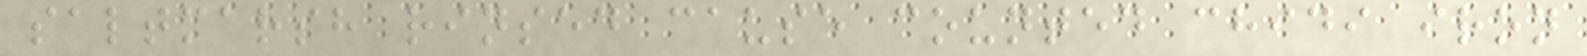saltmarsh rinsed cause counted chidi iron
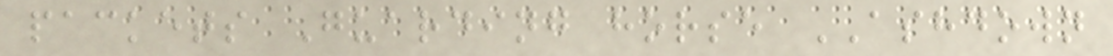packets Guarding horse ASHDOWN
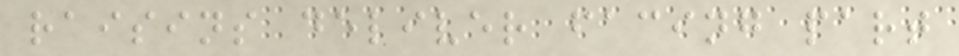raisins deliver facing part
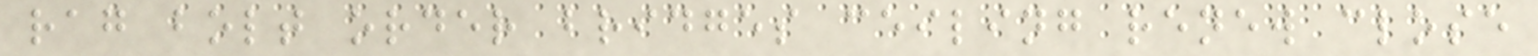rag bolt order bridges ceiling renew close
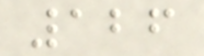126
